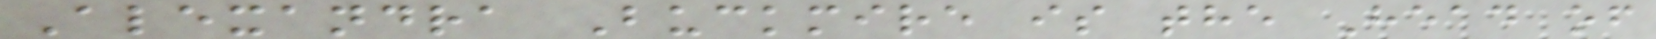Alexandra Buckmire is the Head of
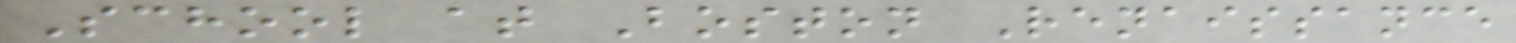School at Boston Renaissance
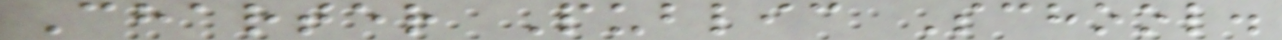Charter Public School.
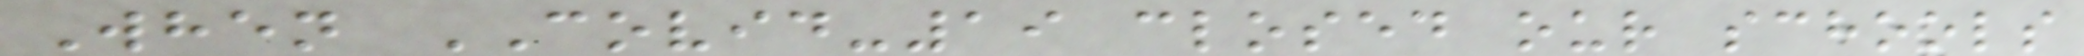When COVID-19 closed our schools
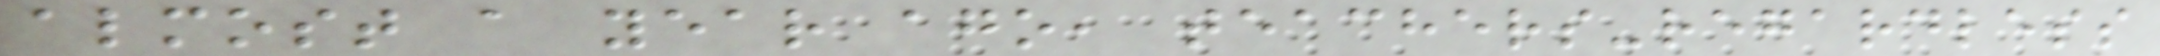almost a year ago, teachers-regardless
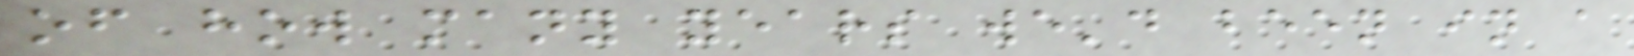of how many years we'd been in a
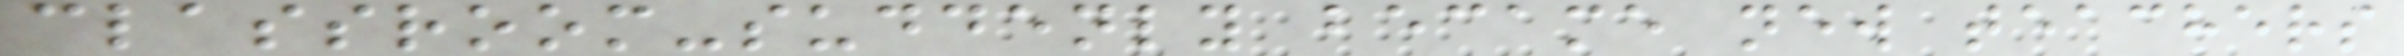classroom-suddenly became new teachers
